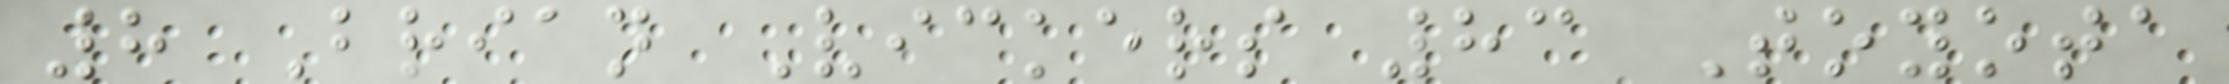8 Brian Vickers 83 Toyota
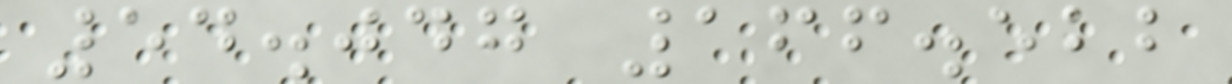54.047 166.522
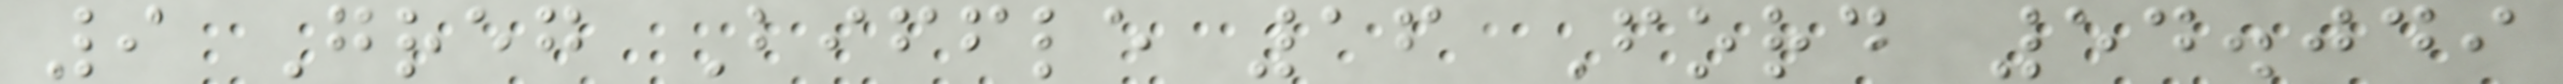9 Greg Biffle 16 Ford 54.049
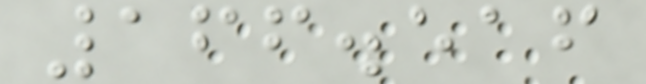166.516
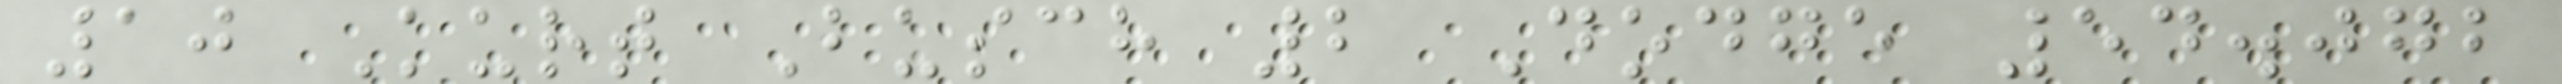10 Kurt Busch 2 Dodge 54.072
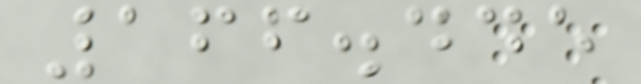166.445
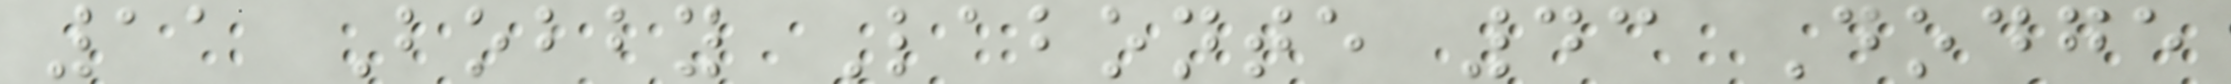11 Bobby Labonte 43 Dodge
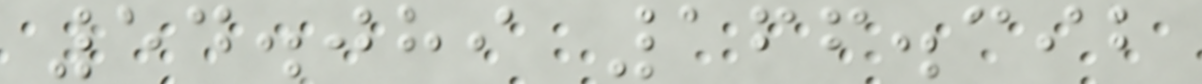54.089 166.392
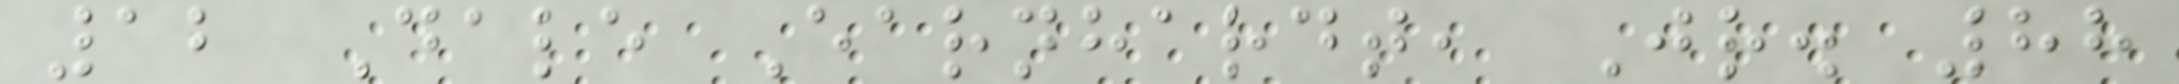12 Dale Earnhardt, Jr. 88
